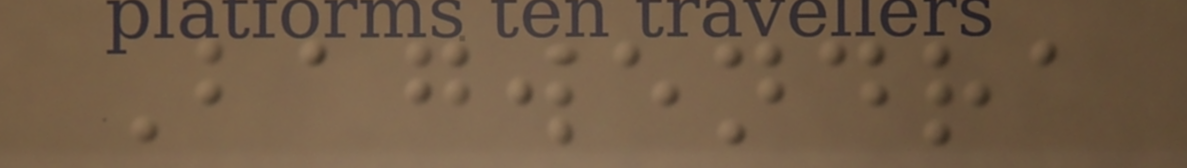Bagwendra
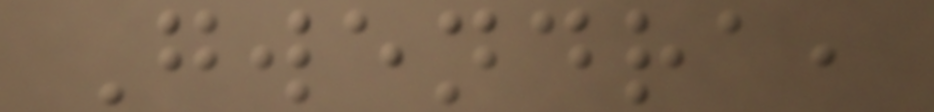Gwendra,
